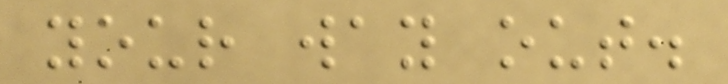your way out.
